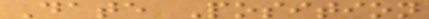Date Position
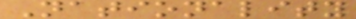Nationality
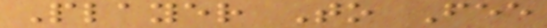Player To Fee
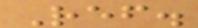Ref.
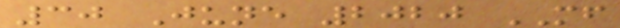30 June 2020 MF
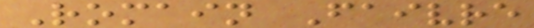Romain Faivre
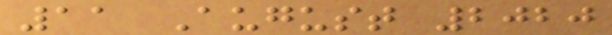11 August 2020
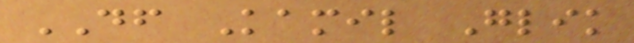DF Kamil Glik
